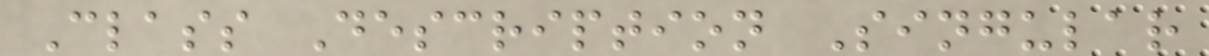Class Description Singular
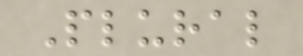Plural
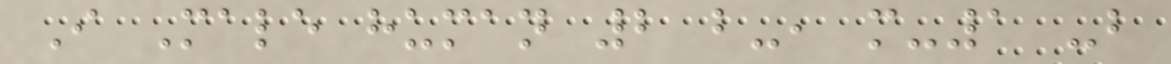I Male human 2 b-, m-1 -b
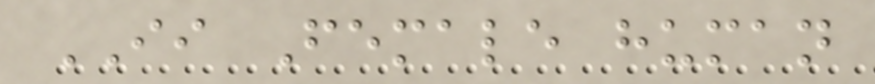II Female human
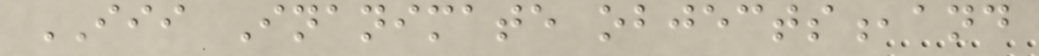III Inanimate objects,and
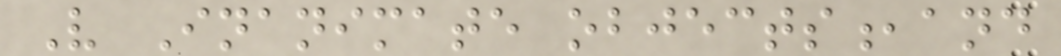V Inanimate objects,and
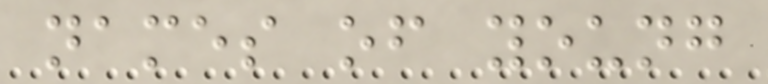names of young
